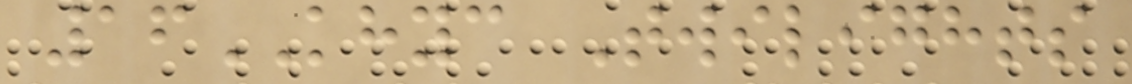16KHYC Twilights
